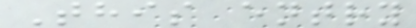This entry
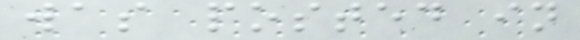was posted in
